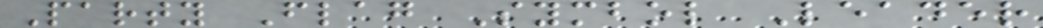Party Flag Symbol Leader
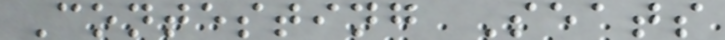Contesting Seats
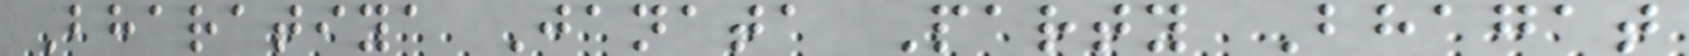Bharatiya Janata Party Bhagat
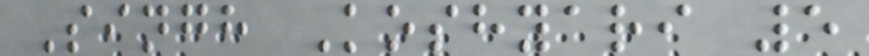Singh Koshyari 5
